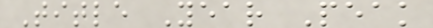Title Year Peak
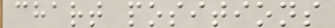chart positions
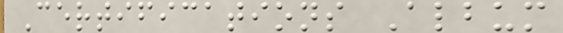Certifications Album
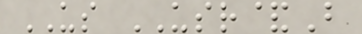US USR&B
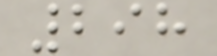298
